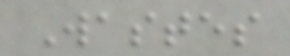Wastes
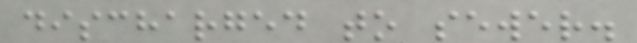discharged to sewer.
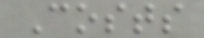Costs
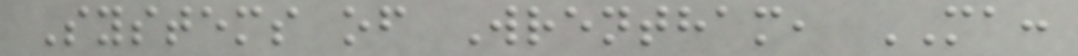Systems of Wrentham, MA:
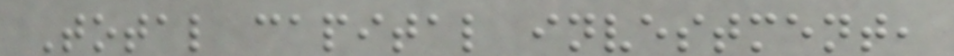Total capital investment,
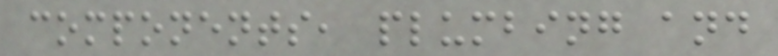components, plumbing and
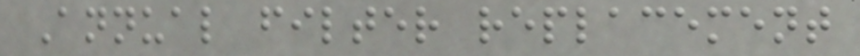Annual filter replacement
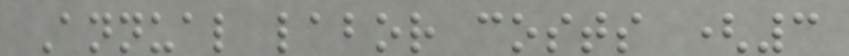Annual labor costs (3
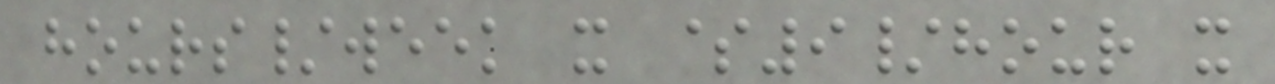hours/week x $9/hour x
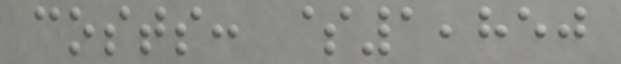costs: $1,850
